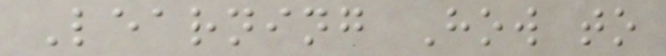Learning How to
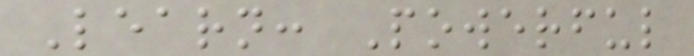Learn: Powerful
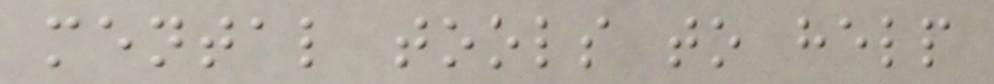mental tools to help
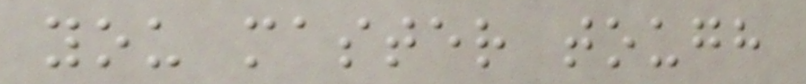you master tough
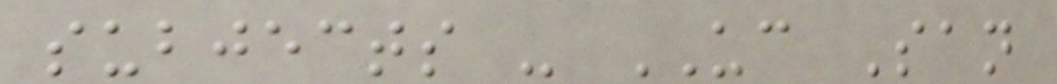subjects - UC San
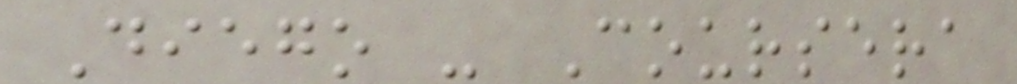Diego - Coursera
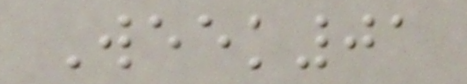Week01
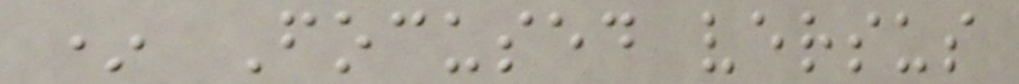* Focused versus
